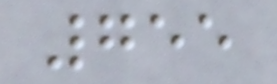755
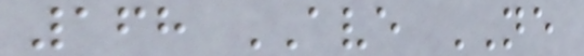168 AVE NE
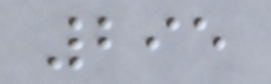295
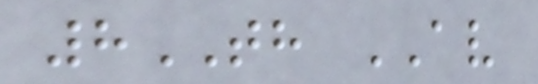8TH AV
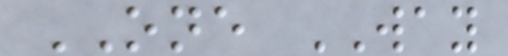ONE WAY
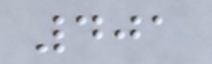401
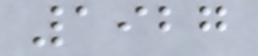1927
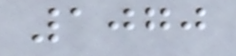1070
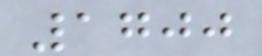1700
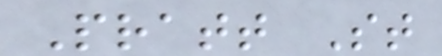Pratt St
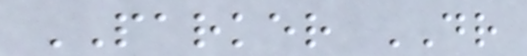PARKER DR
